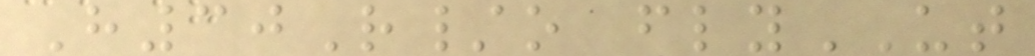H30R/o flyUT
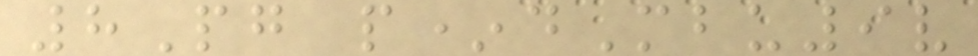8Pg p*dMbu9v
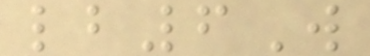lb6W
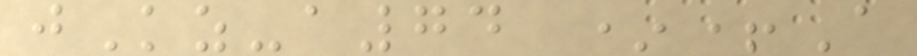jKz-a74 *+A
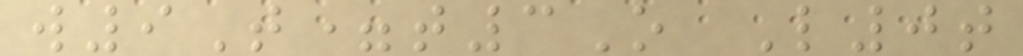w9T=t3O L0t
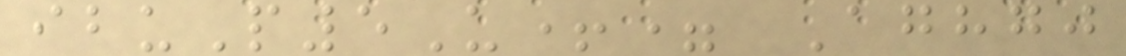ibuP5U+= Aghgj
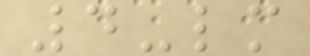4-lm
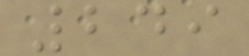249
